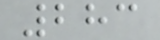283
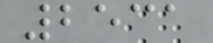2531
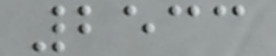2533
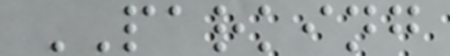PARKING
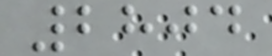2804
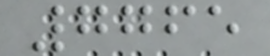7765
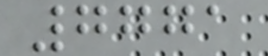7771
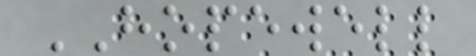HOPEWELL
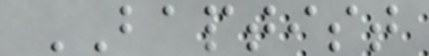BAPTIST
